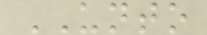UNTO
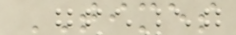TIMES
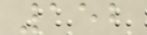152
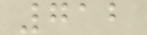712
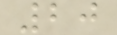20
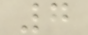7
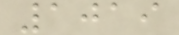1019
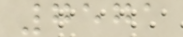7571
